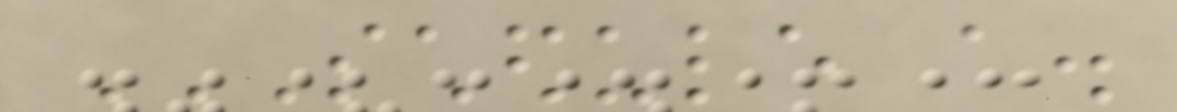SCHEDULE A.
